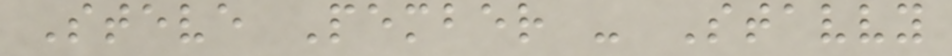Steve Pember - Stavvy
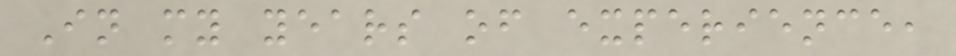In my years of experience,
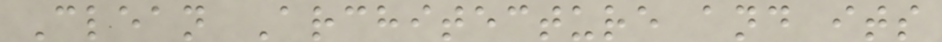Clean Architecture and its
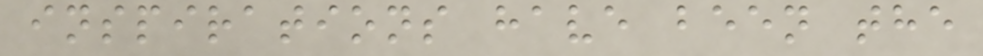inspirations have been the
